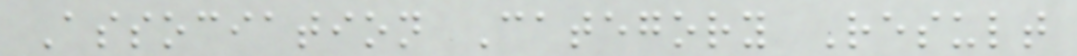Association Category Result
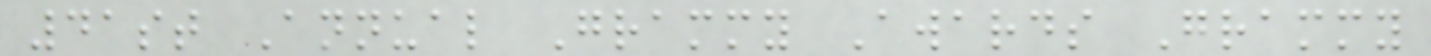41st Annual Grammy Awards Grammy
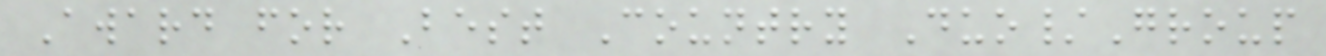Award for Best Country Duo/Group
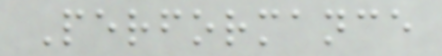Performance
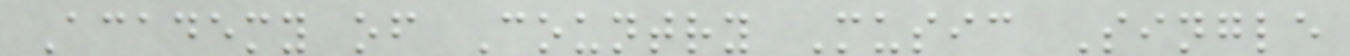Academy of Country Music Single
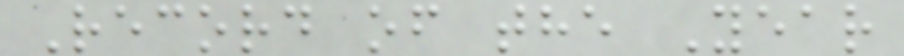Record of the Year
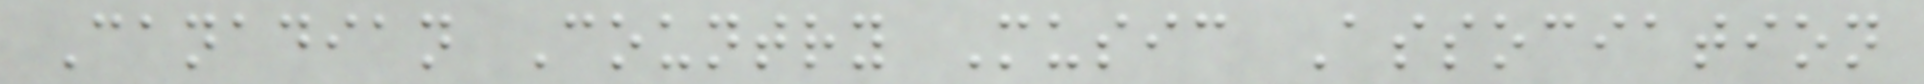Canadian Country Music Association
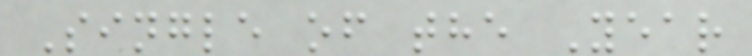Single of the Year
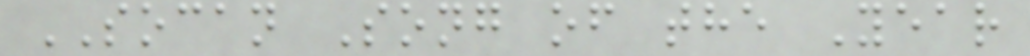SOCAN Song of the Year
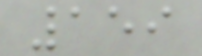159
